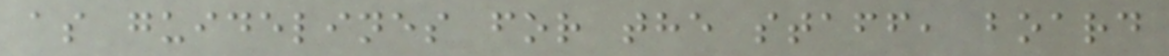as guidelines for the staff, board
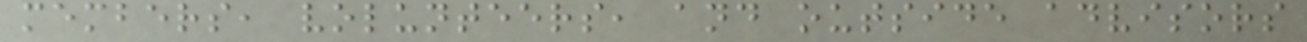members, volunteers, and outside advisors
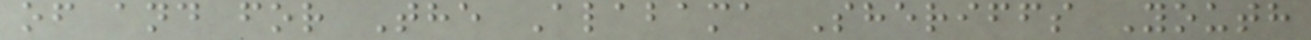of and for The Alabama Sheriffs Youth
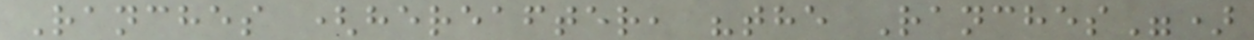Ranches (hereafter, "the Ranches")
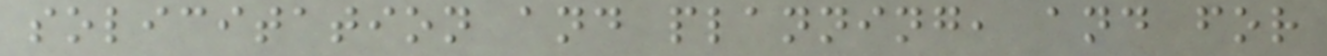solicitation and planning, and for
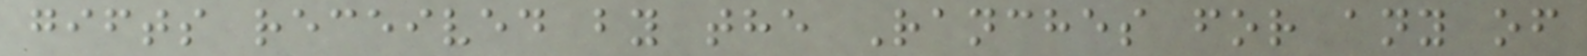gifts received by the Ranches for any of
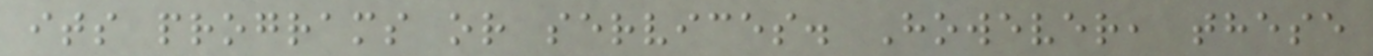its programs or services. However, these
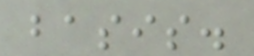basis.
